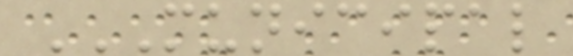MUNICIPAL
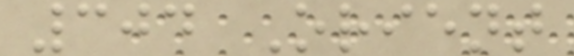304 Orient
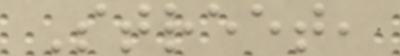Street,
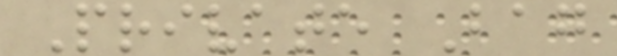Private Bag
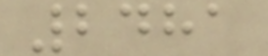2481
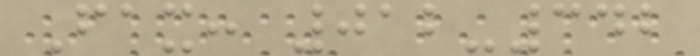Fax: 012-342
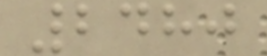2480
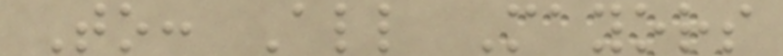To: All Mayors
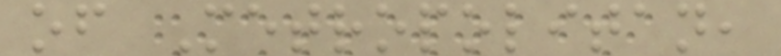of Metropolitan,
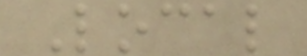Local
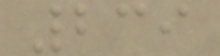239
